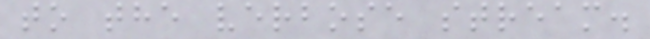to the verbose stream.
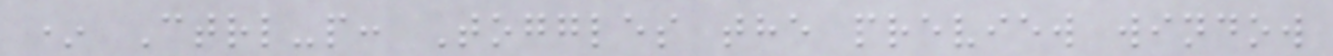* Ctrl-p: Toggles the preview window
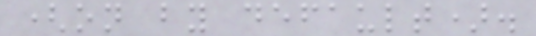(on by default).
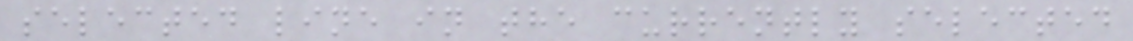selected line in the currently selected
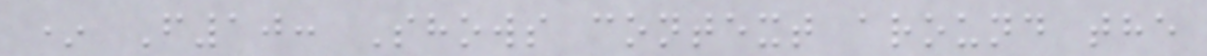* F10: Shows context around the
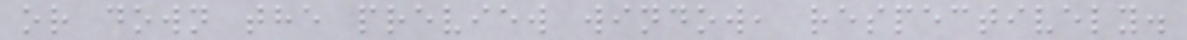or down the preview window, respectively.
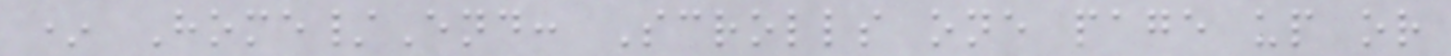* Home/End: Scrolls one page up or
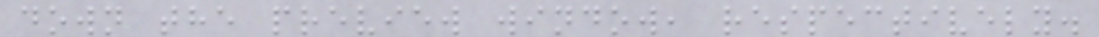down the preview window, respectively.
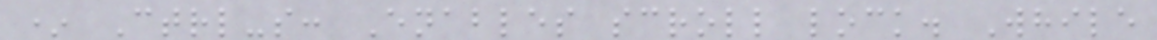* Ctrl-s: Enables scroll lock. While
